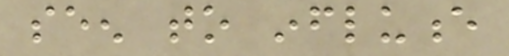seen to influence
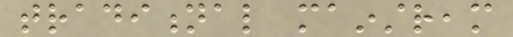traditional mainstream
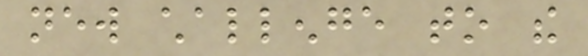new challenge to the
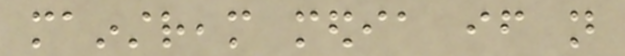mainstream media if not
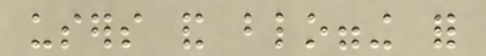users and blogging for
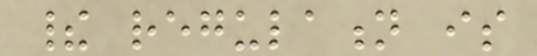their regulation is
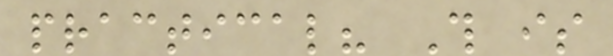practical? This is
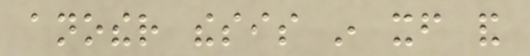another thesis in itself and
